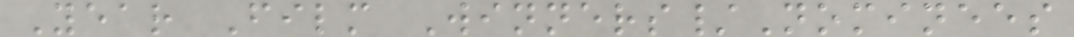Year Film Winners/Nominees
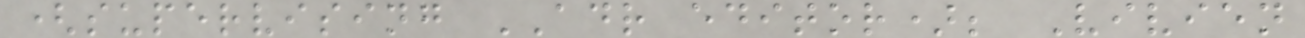(supervising ADR editor); Vivien
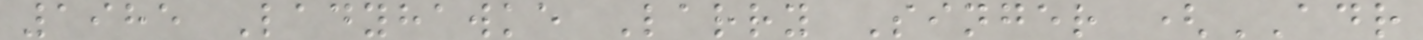1985 Ladyhawke Larry Singer (ADR
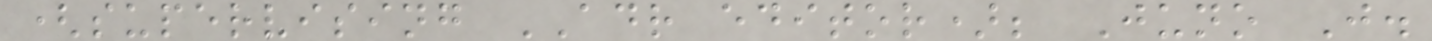(supervising ADR editor); Juno J.
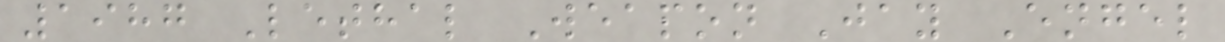1987 Lethal Weapon Jay Engel
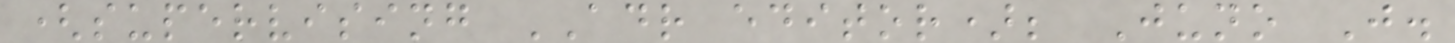(supervising ADR editor); Juno J.
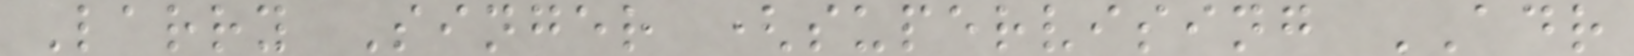Larry Singer (supervising ADR
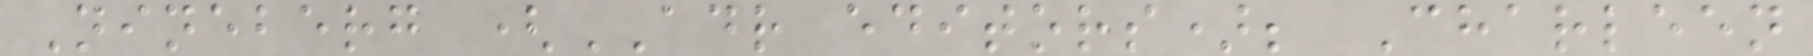Nineberg (ADR editors); Charleen
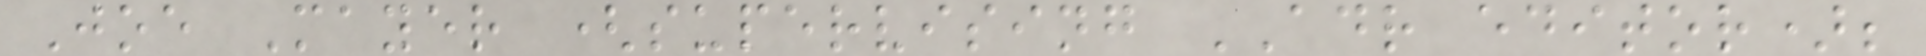Joe Mayer (supervising ADR editor);
